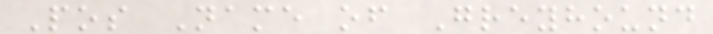Pos Name of Greyhound
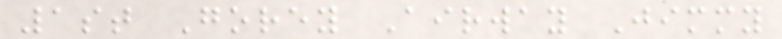1st Gorey Airway Jimmy
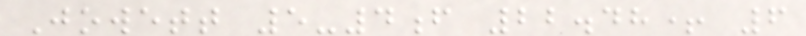Jowett 5-4f 22.48+ 6
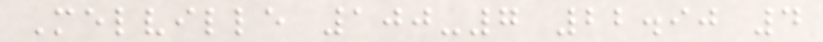Melville 100-7 22.90 4
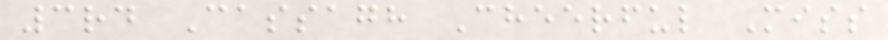3rd Cassagh Cheerful Miss
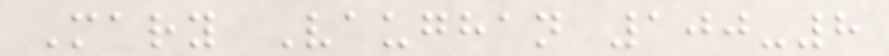Mary Vaughan 100-8
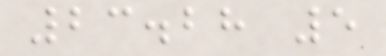23.28 5
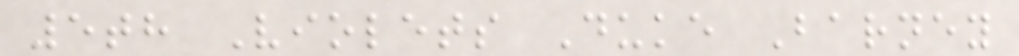5th Violets Duke Barney
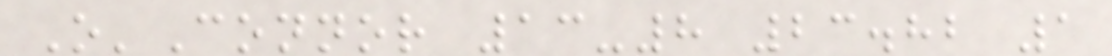O'Connor 13-8 23.82 1
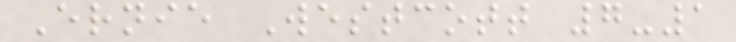Ernie Westcott 7-1
